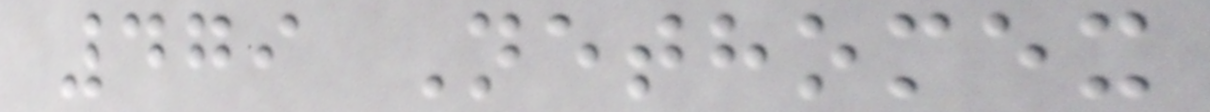479 Nethomex
